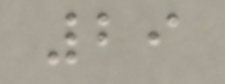29
